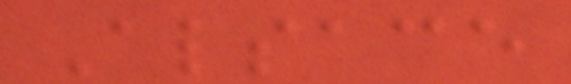Alsace
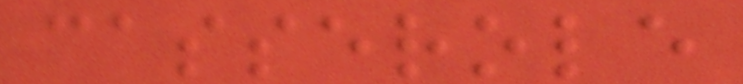casserole
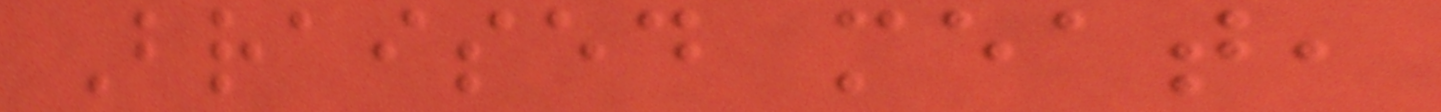Braised meat,
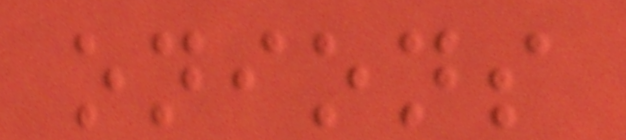onions
